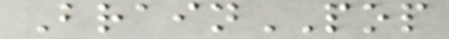BrainPOP
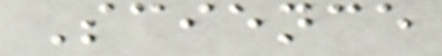Science
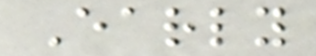Early
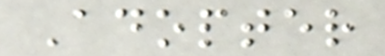Adopter
